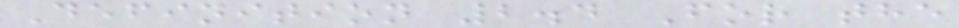Definition 2.4 For the
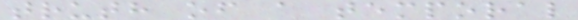truth of a temporal
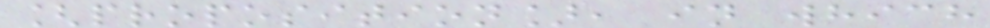[proposition], in which
